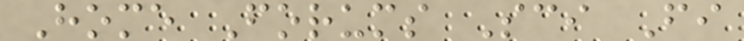Home Forums Sci Fi
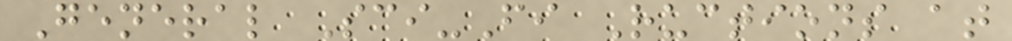General Sci-Fi Ructions at
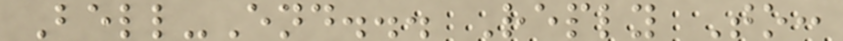Bell-End... Reply To:
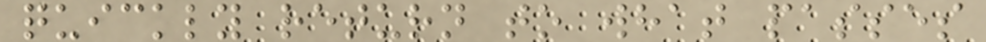quickly return to what passes
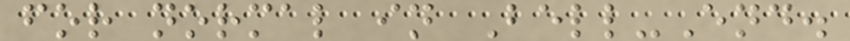for normal in Bell-End.
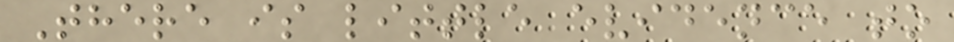There is little evidence to
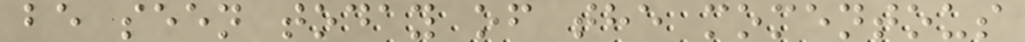be seen today of the momentous
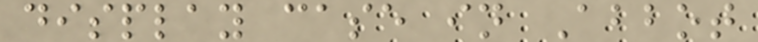display case in Abbot
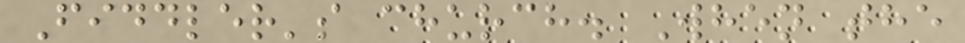Fiddler's church. When the
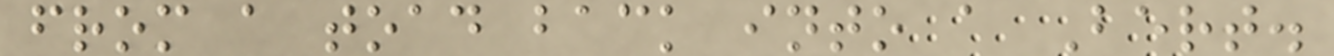from a toad back into a Bert.
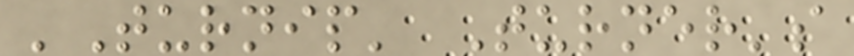'Turnip' Turner's
